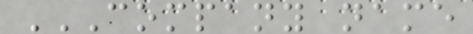COMPANY NAME
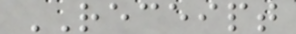RECEIPT
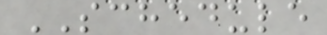SCHEDULE
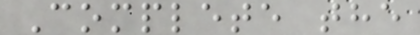Complete the
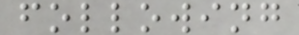following
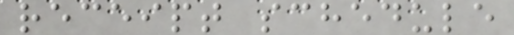receipt schedule
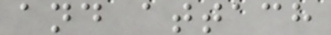and attach
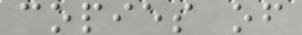copies of
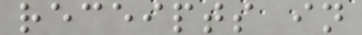receipts in
